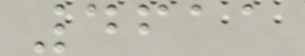4611
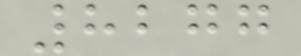8277
